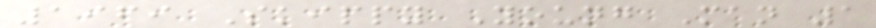1969 Skippy Young Man 1
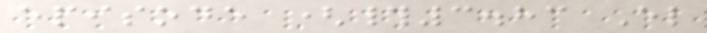episode (#3.83 El
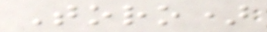Toro)
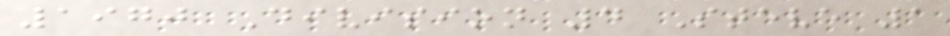1970 Division 4 Steve 1
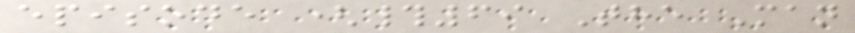episode (#69 The Man
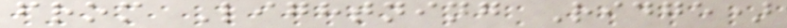from Lightning Ridge)
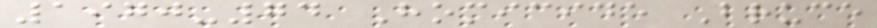1970-74 Homicide Bruce
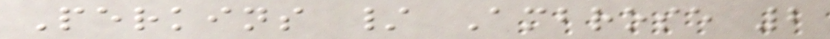Perkins / Ambrose 2
